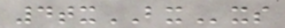4txBXxs
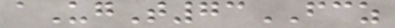aUgT73FCZ
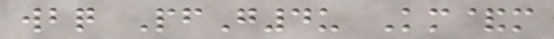wbq PfG4u Km&m
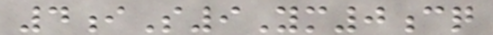4iS9Ym0cq
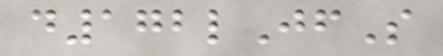d172lJfS
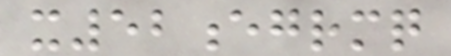x52egrmq
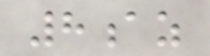8az
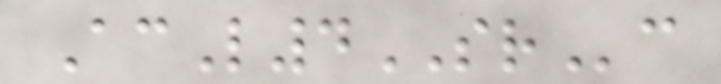AcL4SRc
